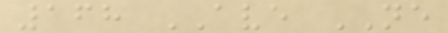168 AVE NE
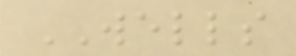WELLS
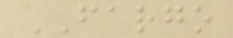FARGO
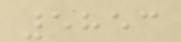5853
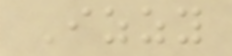Izzy
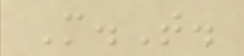M.T.
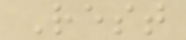Rest
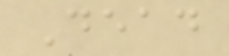Dead
